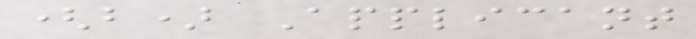(b) Applicant
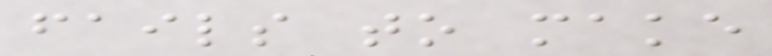fails to make
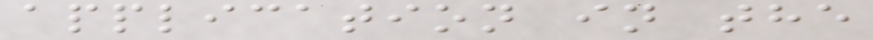application in the
